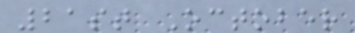21st October
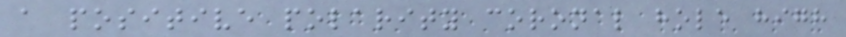a positive polarity coronal hole high
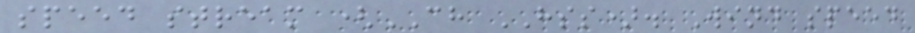speed stream (CH HSS). Wind speed
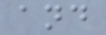and
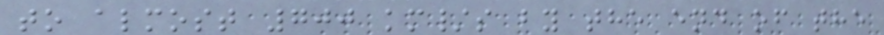to almost 700 km/s by the end of the
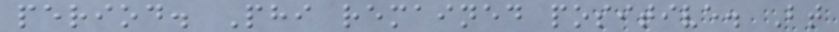period. Phi remained positive. Bt
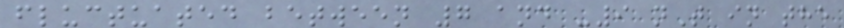fluctuated between 7 and -9 nT in the
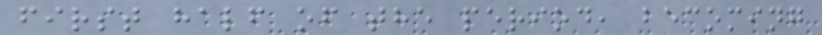first half of the period, becoming
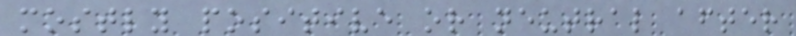mostly positive or neutral after
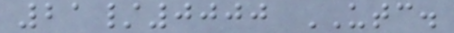21/0000 UTC.
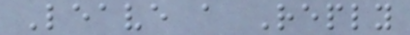Leave a Reply
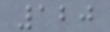120
